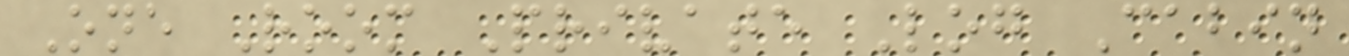One Room Private Log Cabin
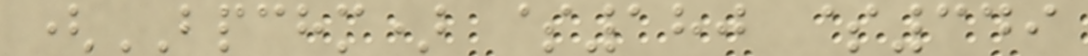(BPCHM) $180 $349
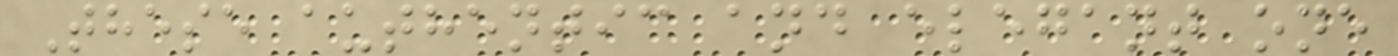These authentic and elegant one
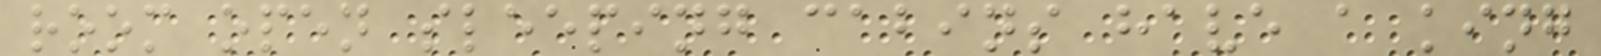room open sleeping cabins have a king
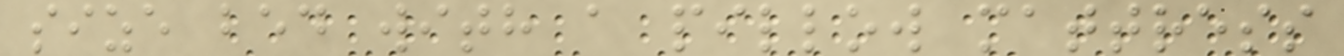size bed with a pillow mattress
